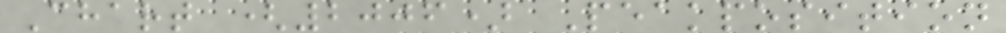Chart (2006) Peakposition
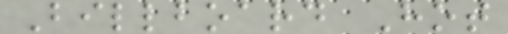Billboard Hot
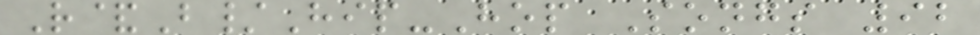R&B/Hip-Hop Songs 92
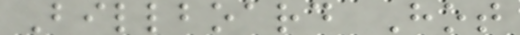Billboard Hot
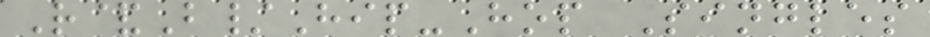R&B/Hip-Hop Singles
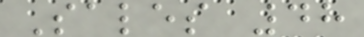Sales 48
